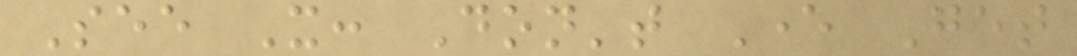See It: Don't Ever Get
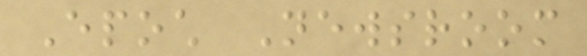Epoch Newsroom
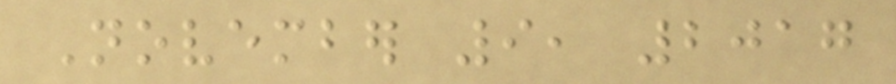November 9, 2017
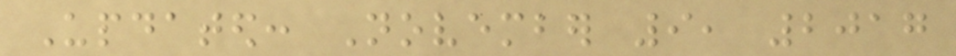Updated: November 9, 2017
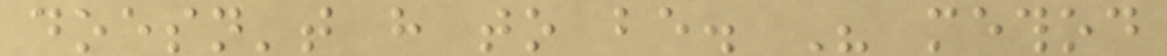doesn't have to be. His method
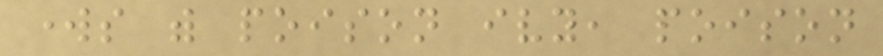works with poison ivy, poison
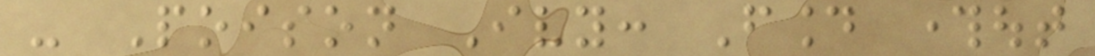- Poison Ivy: Found throughout
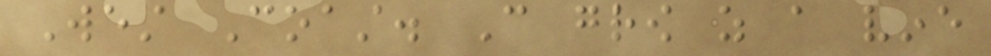West Coast. Can grow as a vine
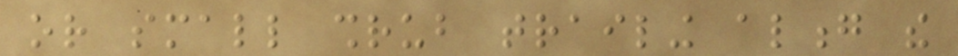or small shrub trailing along the
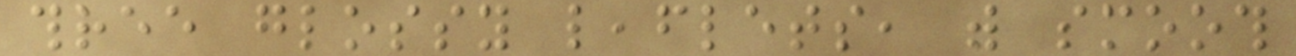three glossy leaflets, with smooth
